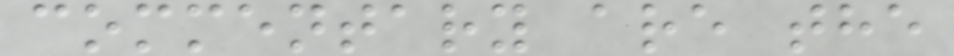commentary are the
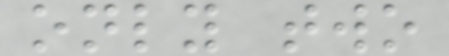only two
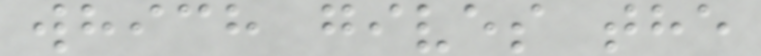which gives the
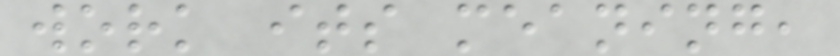work its meaning,
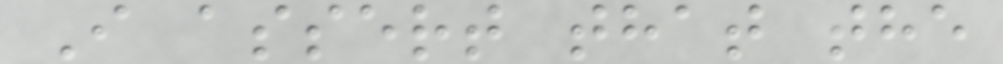I assert that the
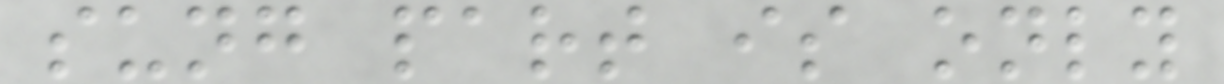sung part is only
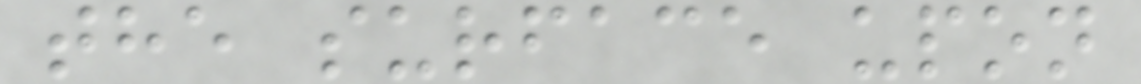the surface upon
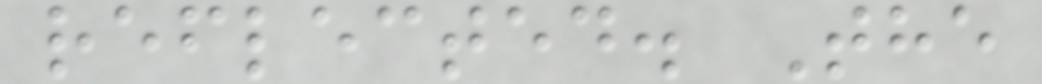reflected. The
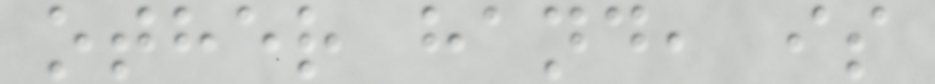other hand, is
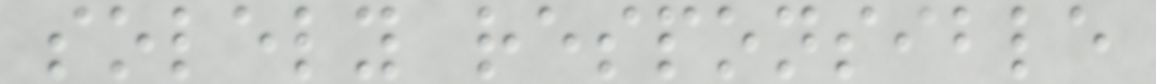solely responsible
